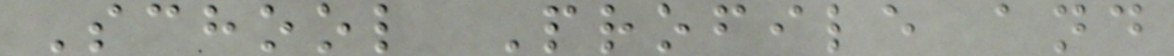School Profile and
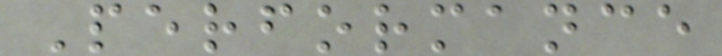Performance
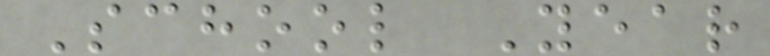School Year
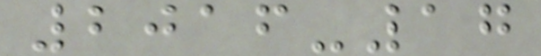2016-17
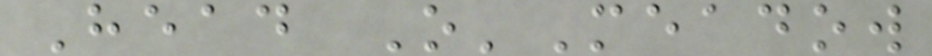Head O'Meadow
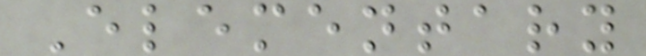Elementary
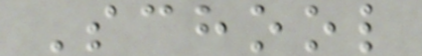School
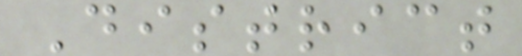District
